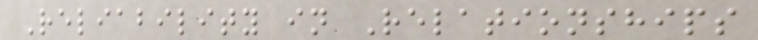Reliability in Relationships
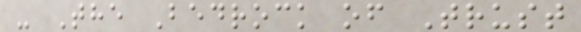- The Bedrock of Trust
